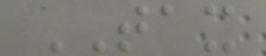TAX
